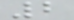2
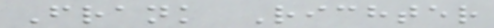Frank Richter
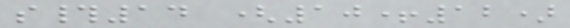s#14 (10+12)
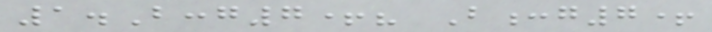1.B:g7+? B:g7+
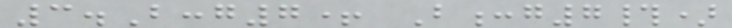3.B:g7+ B:g7#)
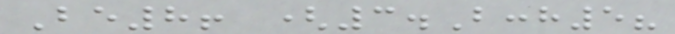Be8! (3.B:h5?
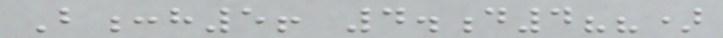B:h5! 4.d4??)
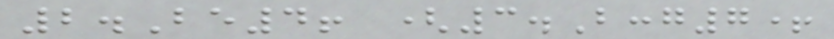2.Be4! (3.B:g7+
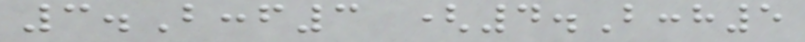3.B:f3 (4.B:h5
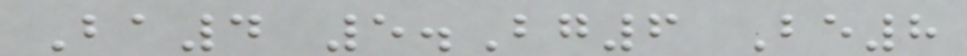Ba4 5.Bg6 Be8
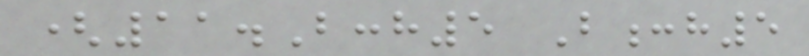(11.B:h5 B:h5
